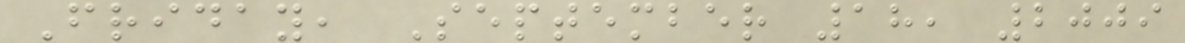Friday, September 18, 2009
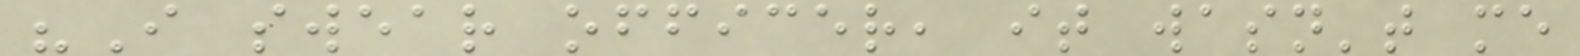"I swear officer, it wasn't me
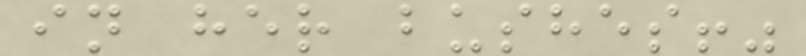in her bushes!"
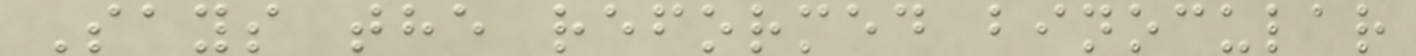Says the reformed binocular
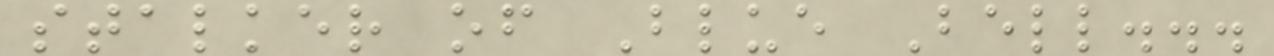stalker of Blue Bell...
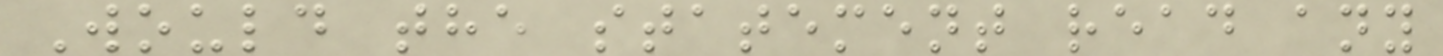Would the statement read any
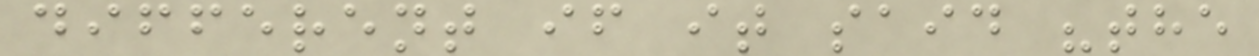different if it said "the
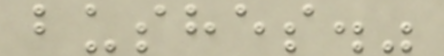bushes."
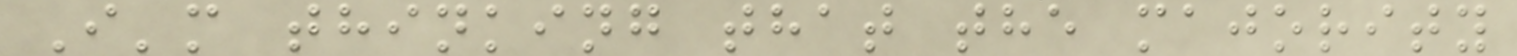I'm thinking that the majority
